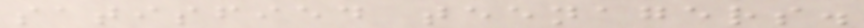satisfied teenagers.
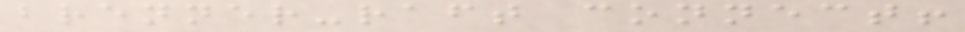brenner-raft connect!
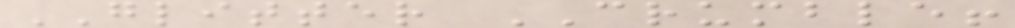GLITTER CRUMBLE!
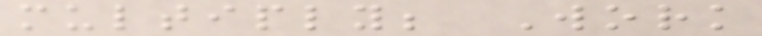multiply; Work
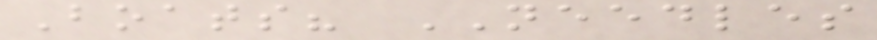Boats? NEEDLES
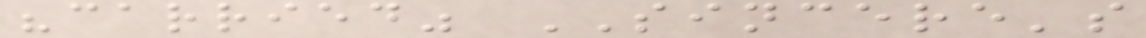"carried" SINCERE's
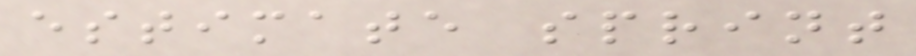estimate sprint
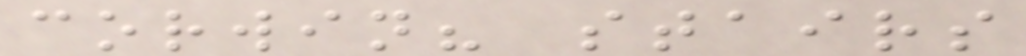corwin? stairs
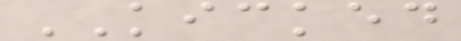KICKED
